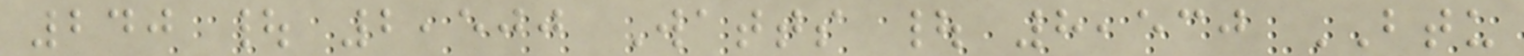240 | 2,500 Watts | 8,530 BTU
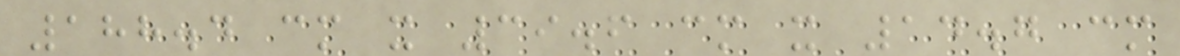188.4 cm x 39.6 cm x 14.7 cm
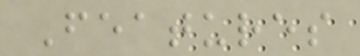Features
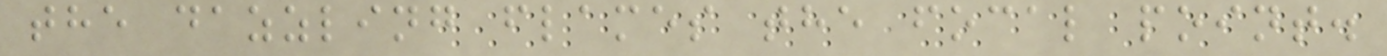the dazzling flames the focal point.
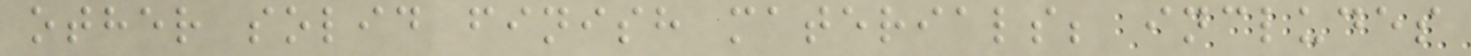other solid finish materials; includes
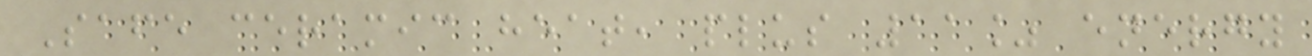Safe ceramic heat, plus 11% energy
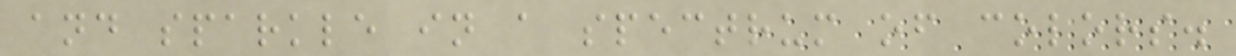and sparkle in a spectrum of colors.
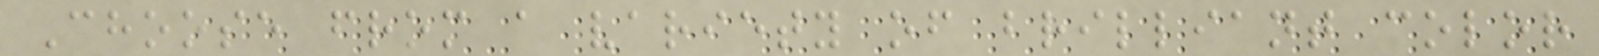Choose from a variety of brilliant color
